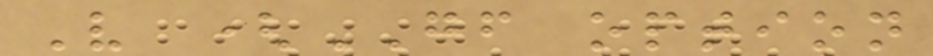V (GF option
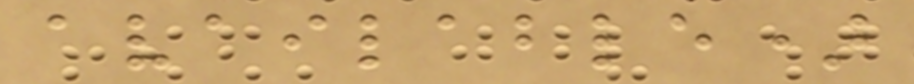available)
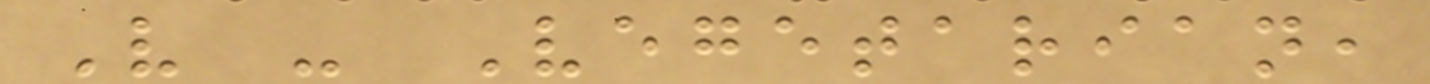V - Vegetarian,
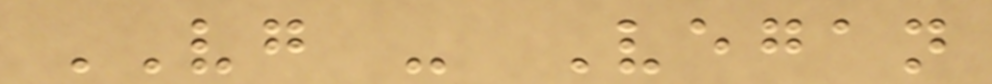VG - Vegan
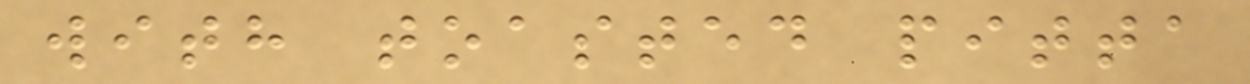with toasted pitta
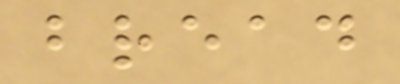bread
